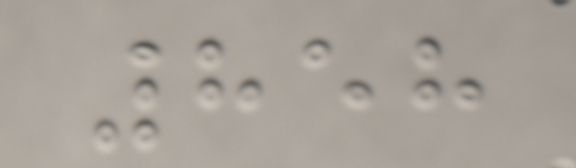858
